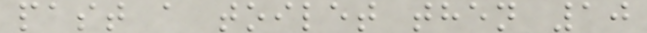past a toilet then 10
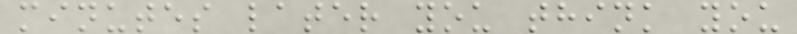minutes later you think you
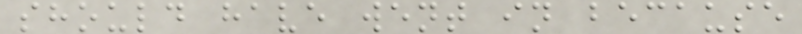should have went in because
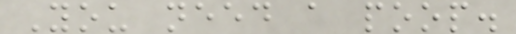You need a poop.
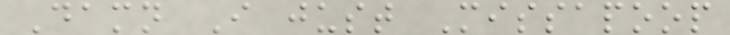Damn I just Missapoop
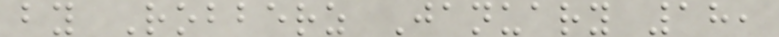by Robberz January 18,
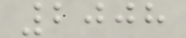2008
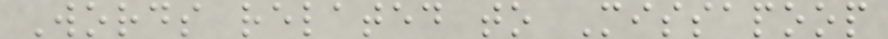Words related to Missapoop
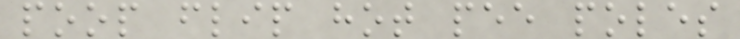poop flip hot pee poles
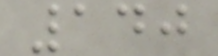140
